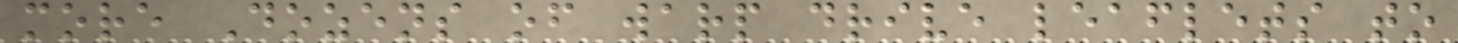more Dozens of warp drive leaflets to
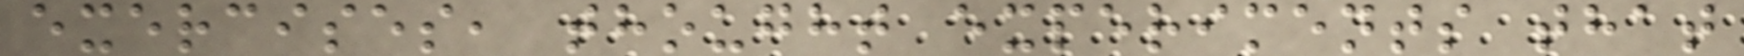exercises, thought experiments that
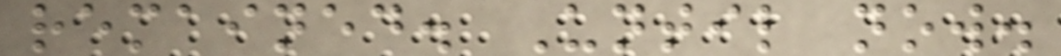remained. Until now.
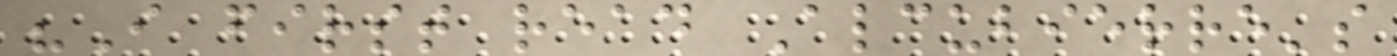"I first read Alcubierre's
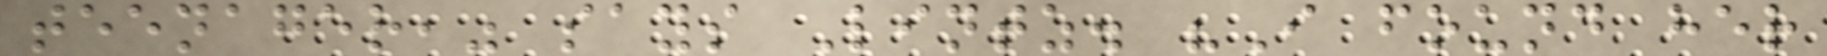teenager," says Lintz. "I found her
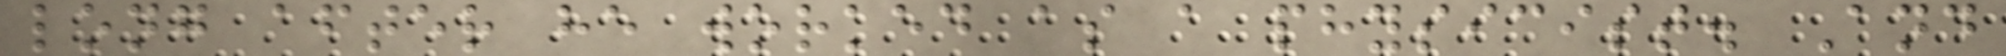long after he worked as a physicist. And
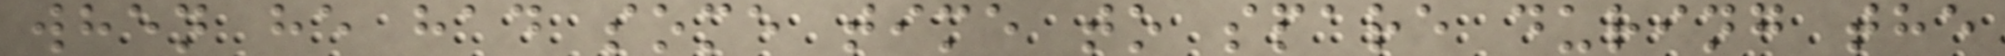when he had some time to spare during the
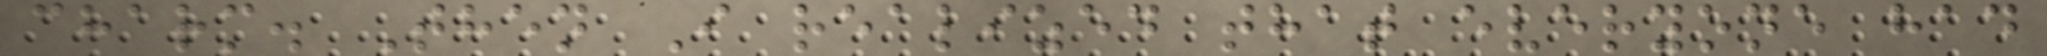charm. Then I realized that everyone had
